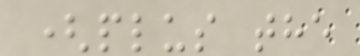(plus the
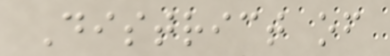District of
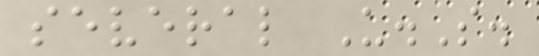several U.S.
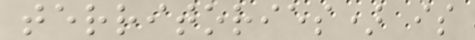territories) is
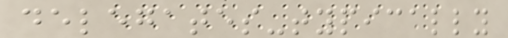delegates-typically
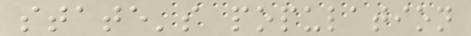state's population
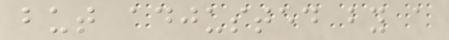but adjusted by a
